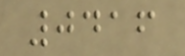0416
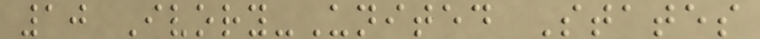10 Ivory-United States
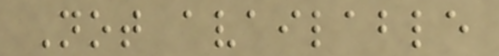Not available
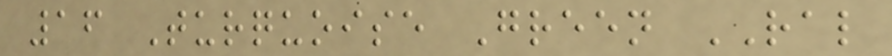16 Turquoise Green RAL
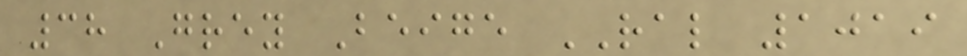38 Grey Beige RAL 1019
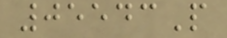05543P
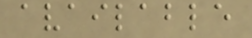available
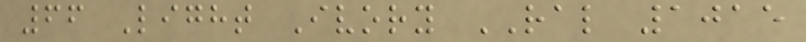66 Light Ivory RAL 1015
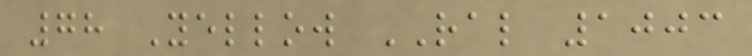78 Yellow RAL 1003
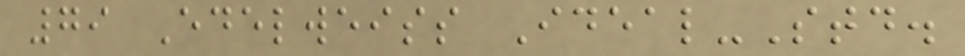79 Edelweiss Ideal-Std.
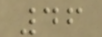46
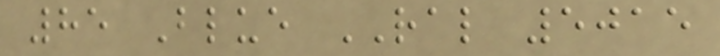85 Blue RAL 5015
